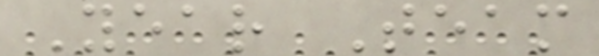Year Team
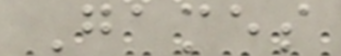Games
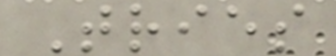Tries
